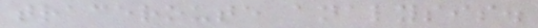traceroute analysis.
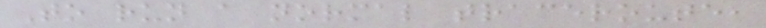To run a normal traceroute,
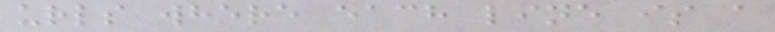urls where each line is a
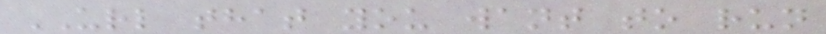URL that you want to run
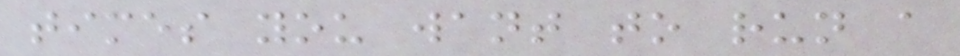times you want to run a
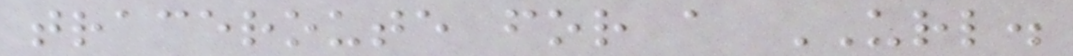traceroute for a URL.
